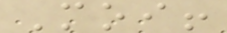Moi!
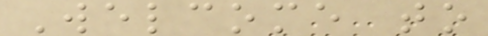Welcome to
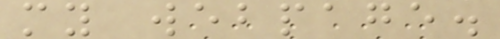my webpage.
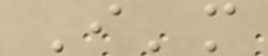I'm
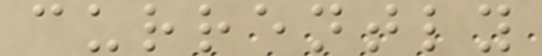currently
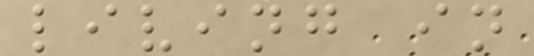living in
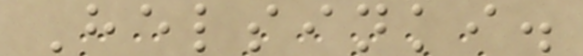Helsinki.
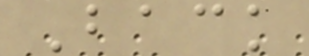Back
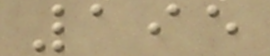195
